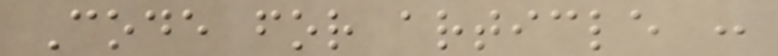Code for article :
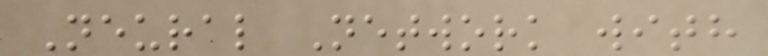Neural Network with
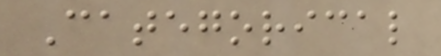Categorical
